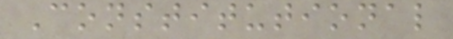Constitutional
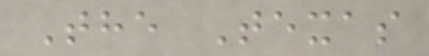The Texas
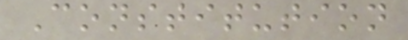Constitution
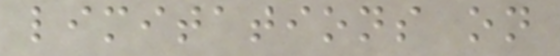limitations on
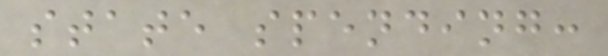state spending:
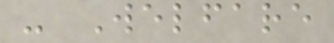- Welfare
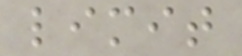limit
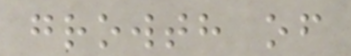growth of
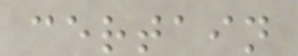certain
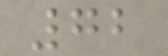72
